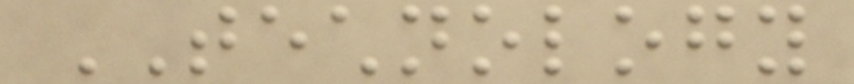TECHNOLOGY
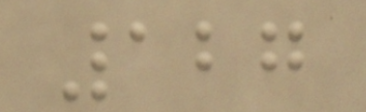127
